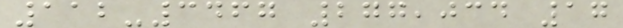112-3467 277,034 17
